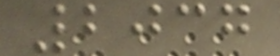2037
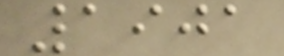1901
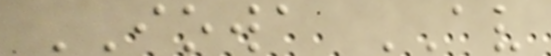IOWA AV
